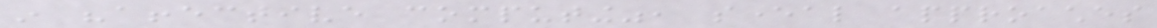in "affective computing", several approaches
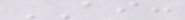AI:
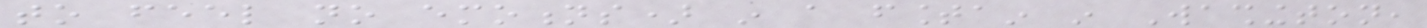to feel no emotions) in a fountain in Washington,
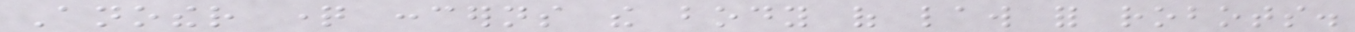Another question concerns the body of law for robots.
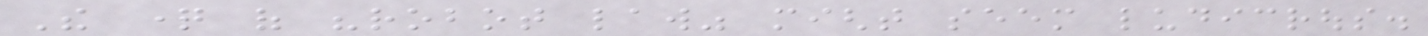The question of "robot law" might seem ludicrous.
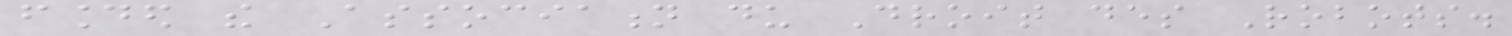founded the Association du Droit des Robots.
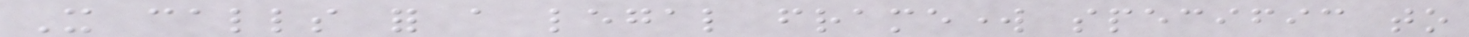It calls for a legal framework specific to
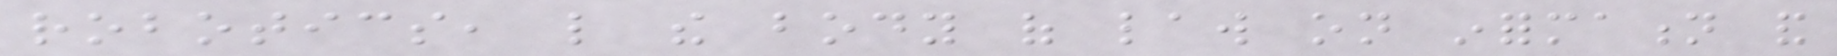robotics, like the body of law on information and
